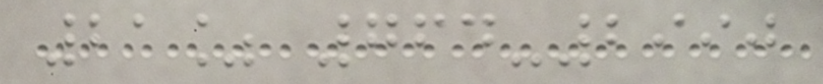21% 764-2990
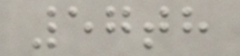57th
